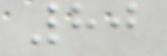80
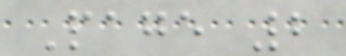Page 2
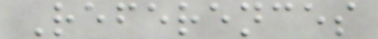References
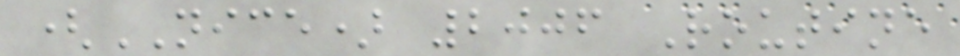(NICE) 2006 Routine
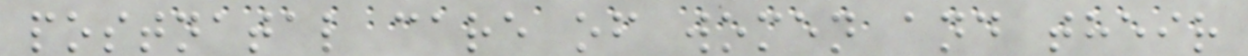postnatal care of women and their
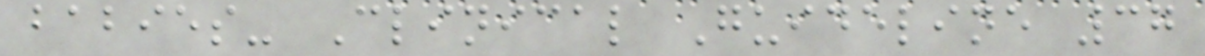babies- Clinical Guideline 37
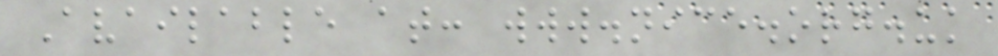Available at: www.nice.org.uk
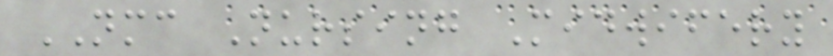NMC Nursing Midwifery
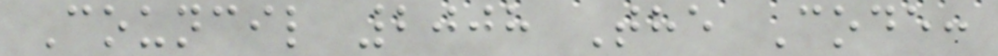Council 2008 The Code:
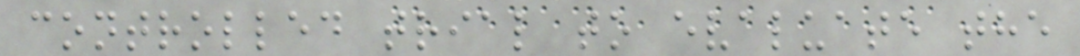controlled trial to evaluate the
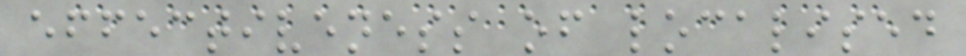effectiveness of localised
